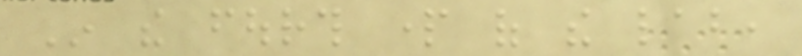In the fourth part of the lab,
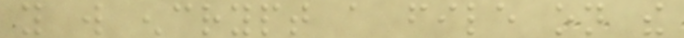you will encrypt a file on the
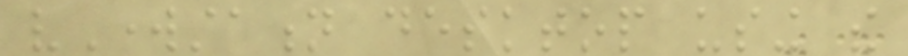vWorkstation desktop using the
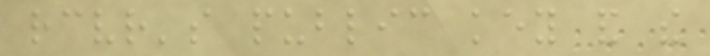receiver's public key and the
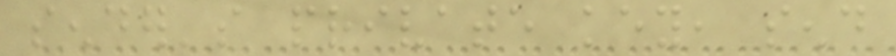sender's private key, send
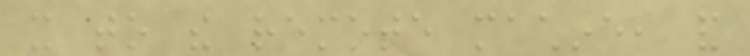it to the remote machine, and
